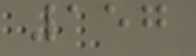157
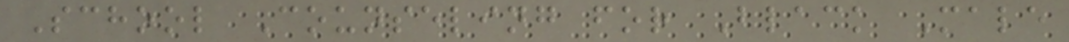School Counseling for Black Male
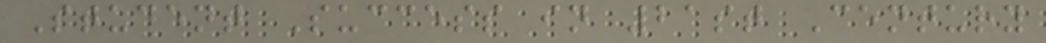Student Success in 21st Century
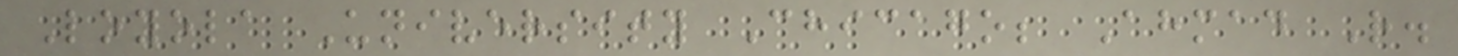Loyola University Chicago; Ahmad R.
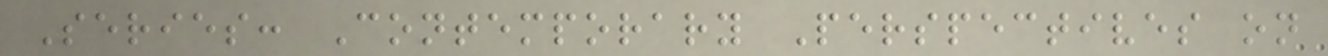Series: Contemporary Perspectives on
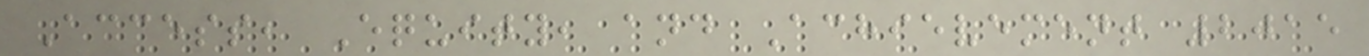Access, Equity, and Achievement 2015
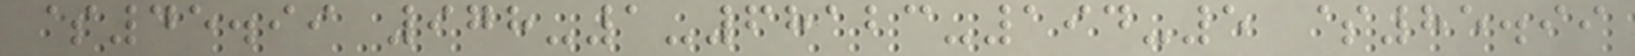$45.99 978-1-68123-194-5 $85.99
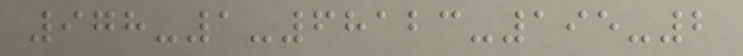978-1-68123-195-2
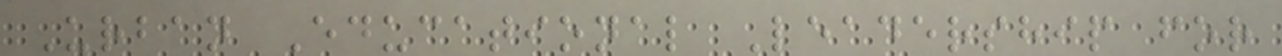Urban Educational Leadership for
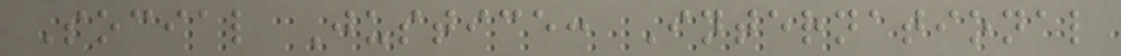Social Justice: International
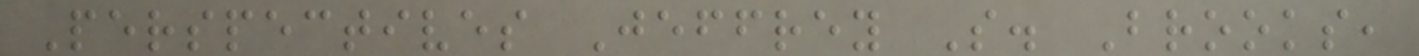Perspectives Jeffrey S. Brooks,
